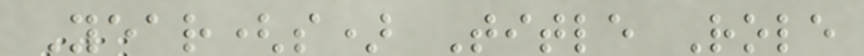Year(s) Title Role
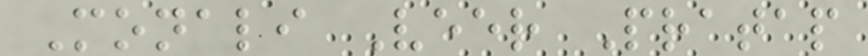Monali Veer Pratap
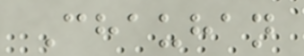Chauhan
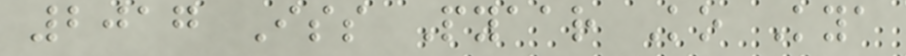2017 Iss Pyaar Ko Kya
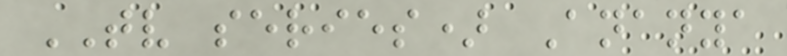TV series) Ananya
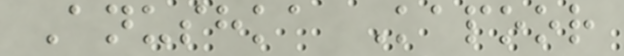Anushka Kapoor
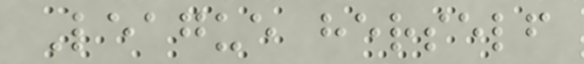League herself
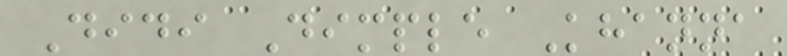Didi Dimple Khanna
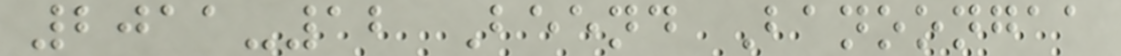2011-12 Beend Banoongaa
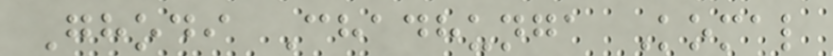Ghodi Chadhunga Komal
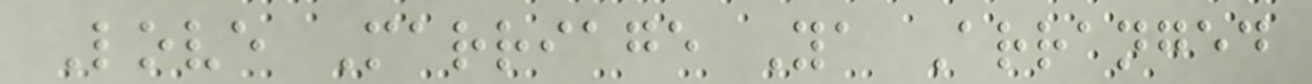Love Marriage Ya Arranged
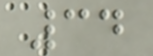34
